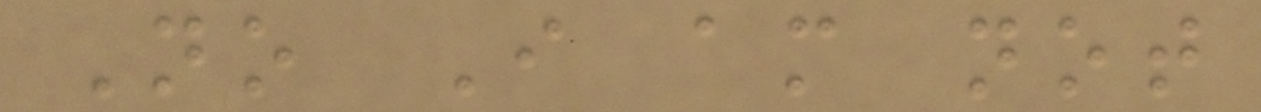No I am not
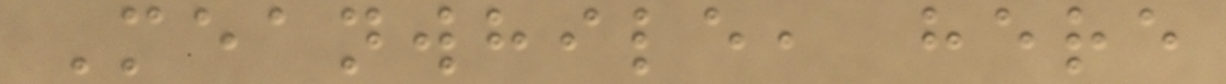Meanwhile, here
